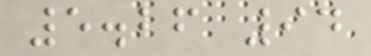5.26 94
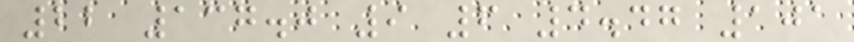22 137.0 9 6 4.47 101
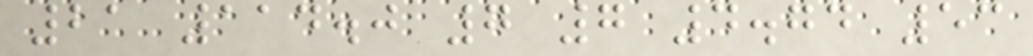21 114.0 7 7 4.74 53
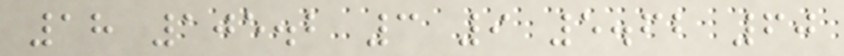18 105.2 3 9 5.62 60
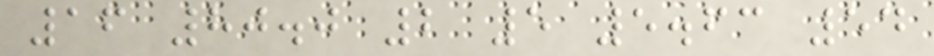16 80.0 2 5 5.63 54
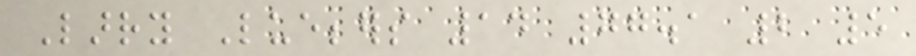Larry Luebbers 14 77.1 2 5
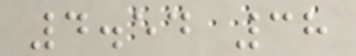4.54 38
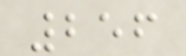256
